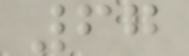67
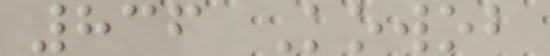836 Kowob
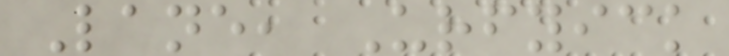Lane, Urfyick
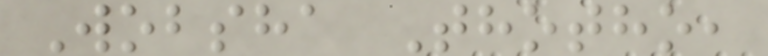Wobsha Thotho,
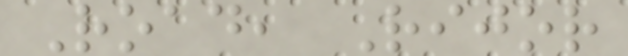Road, Rijor
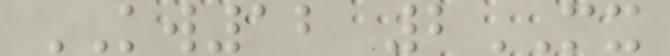KW12 2MX
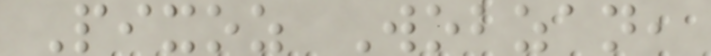Pixoz Wobzan,
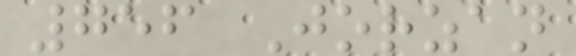756 Jorzan
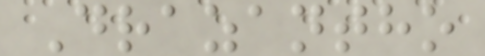Drazantho
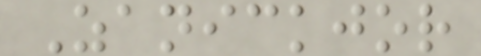Zanickjor
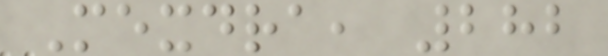Mexdra, 282
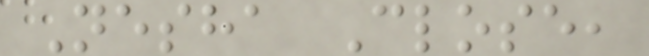Nesha Close,
